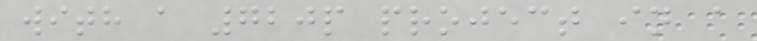with a 720p project in a
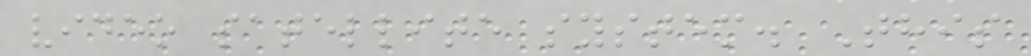video satellite system. This
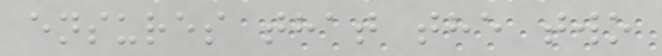ensures that the two
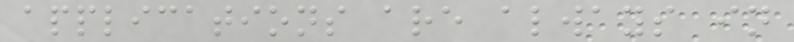applications are always in
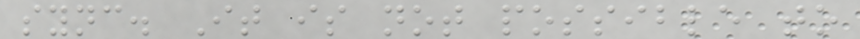sync. It is not possible to
